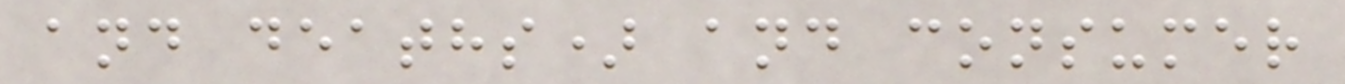and deaths) and consumer
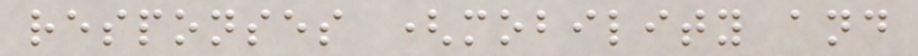responses (mobility and
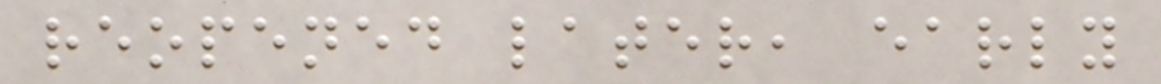reopened later, early
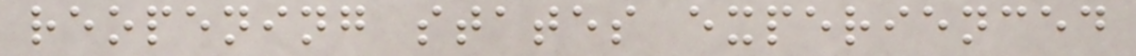reopening states experienced
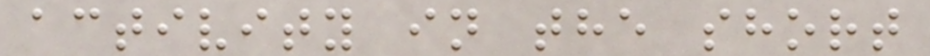activity in the short
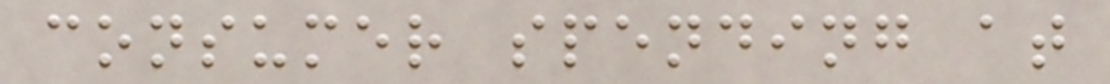consumer spending at
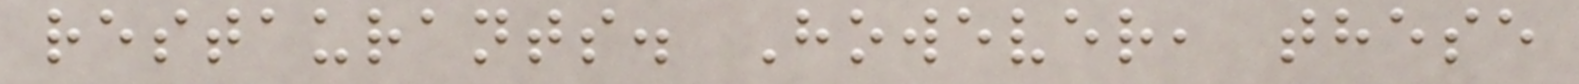restaurants. However, these
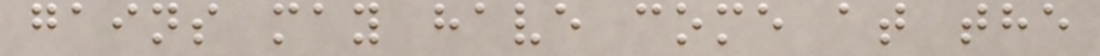gains may have come at the
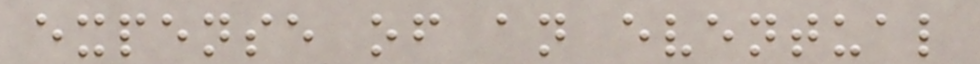expense of an eventual
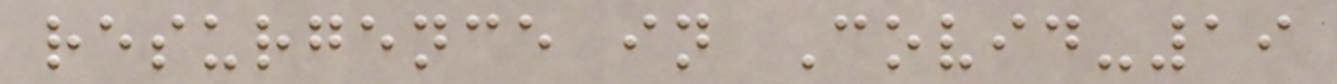resurgence in Covid-19
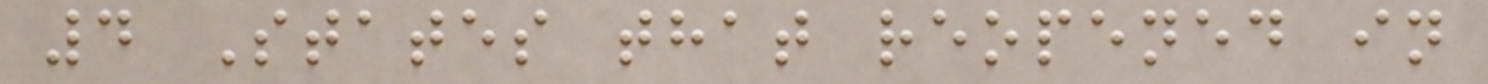4 States that reopened in
